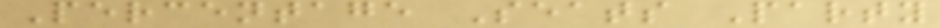Percentage Seats Party
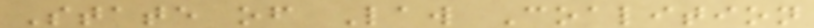State of Law Coalition
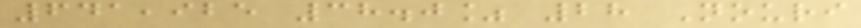641,925 38.0% 28 Nouri
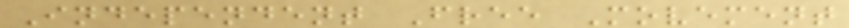Independent Free Movement
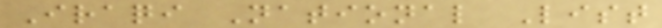Iraqi National List
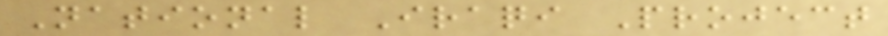National Iraqi Project
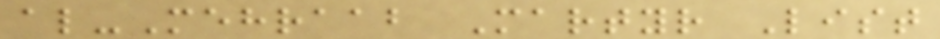al-Mehraab Martyr List
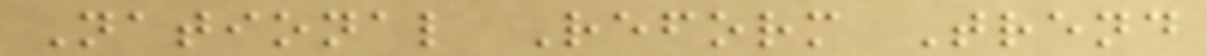National Reform Trend
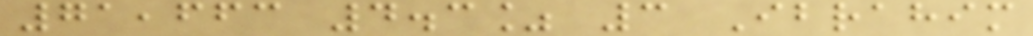71,663 4.3% 3 Ibrahim
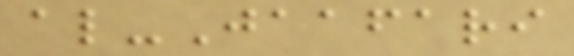al-Jaafari
